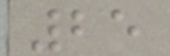25
